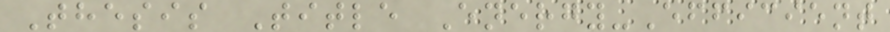Thesis Title Energy-Efficient
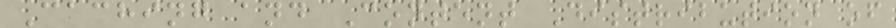Caching and Content Distribution of
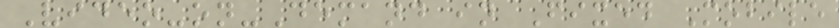Video-on-Demand in Fixed Mobile
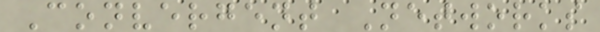Convergent Networks
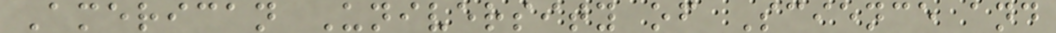American University of Science and
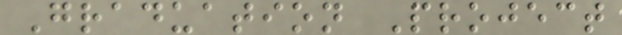Graduation Project
